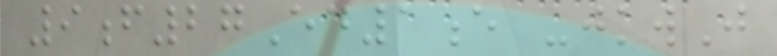9f27Ed1e -jkwJ
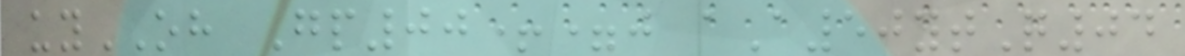uyOH Gp00+=j aA50ytQ04
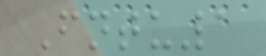Fntu1
